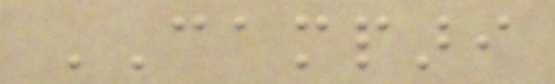CAMPARI
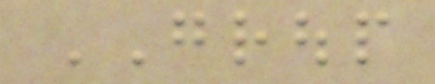GROUP
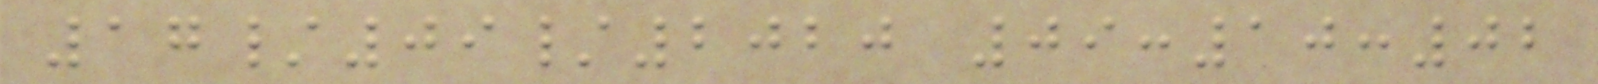17/09/2020 09:10:02
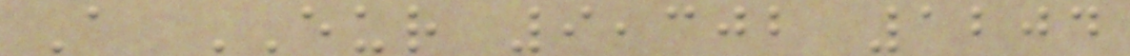A EUR 9,302 1204
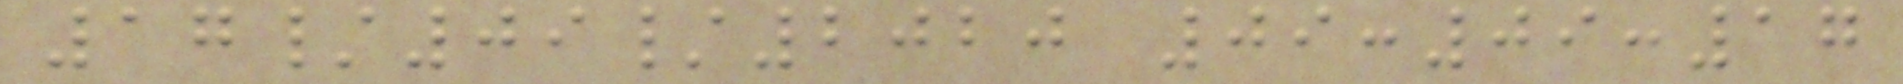17/09/2020 09:09:17
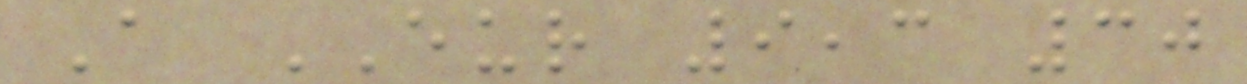A EUR 9,3 30
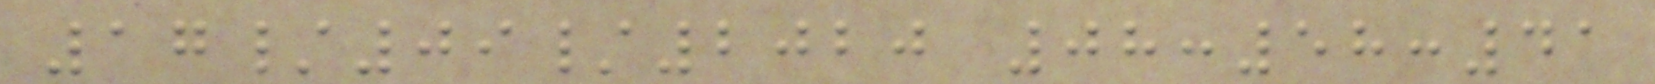17/09/2020 08:58:41
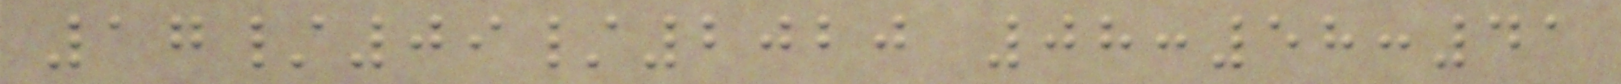17/09/2020 08:58:41
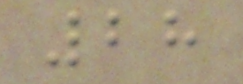28
